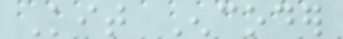Kit Encoder
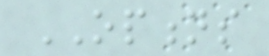OPTIONS
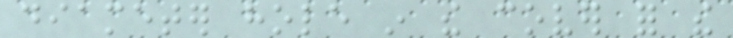diameter hole in the cover for the
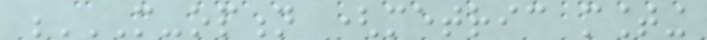M-OPTION (METRIC MOUNTING
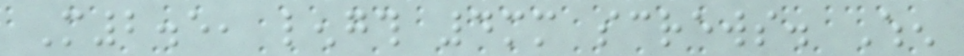M2.5, length 4mm screws. When
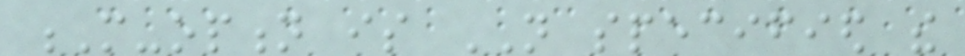M-option is NOT specified the
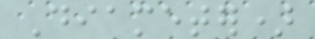Diameter)
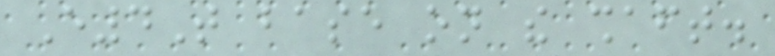E4T base on the shaft.
